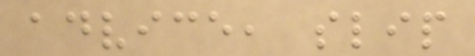advice, slip
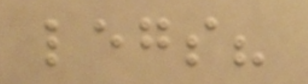legs?
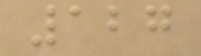127
